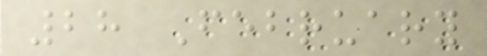28 February
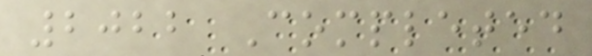2022 Completed
